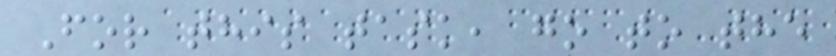For this task, go to the
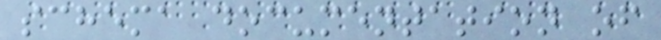schema documentation of
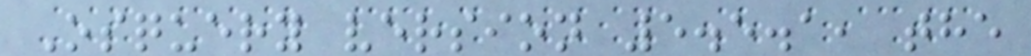Osquery version 5.5.1, the
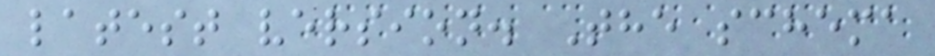latest version. The schema
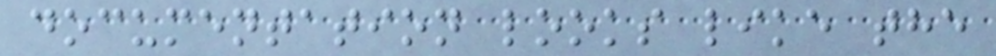documentation looks like the
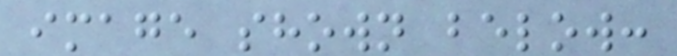image shown below:
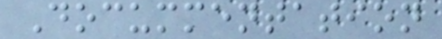Docummentation
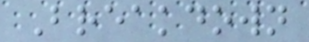Breakdown
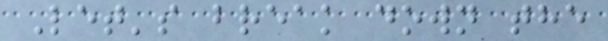Let's break down the
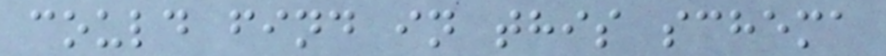could find in this schema
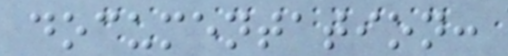documentation:
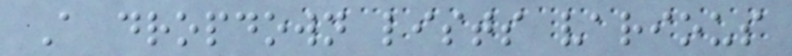A dropdown lists various
